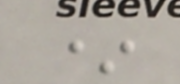*
